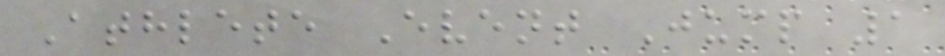Athlete Event Jump 1
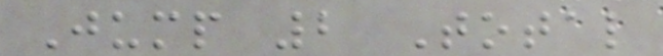Jump 2 Total
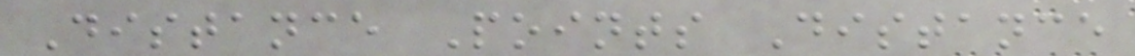Distance Points Distance
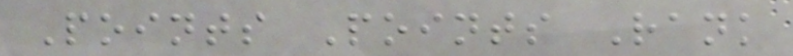Points Points Rank
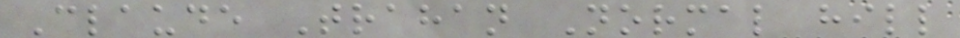Claude Trahan Normal hill
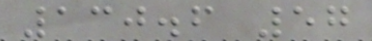130.6 57
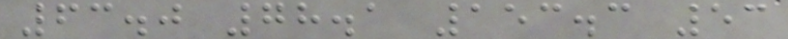63.0 78.1 153.3 53
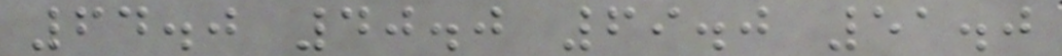64.0 40.0 69.0 51.0
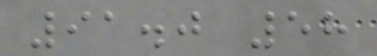91.0 58
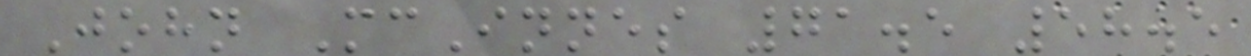John McInnes 71.5 58.5
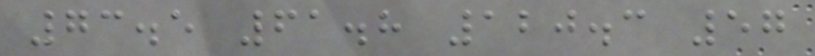73.5 61.8 120.3 57
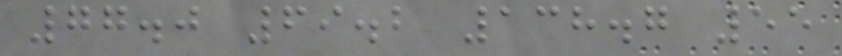77.0 69.2 138.7 55
